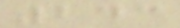243
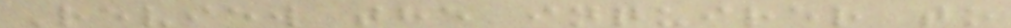Review the inquirer to
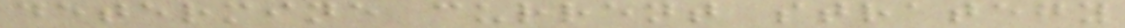determine current strategy
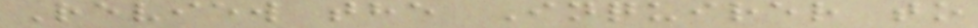Review the Inquirer to
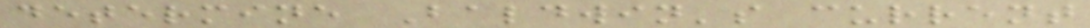determine Baldwin's current
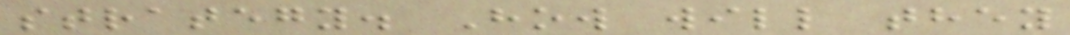strategy. How will they
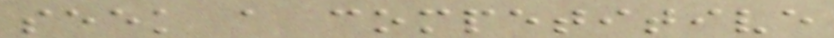seek a competitive
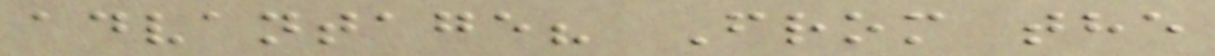advantage? From the
